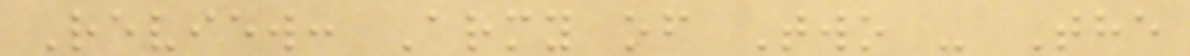Review: Army of Two - The
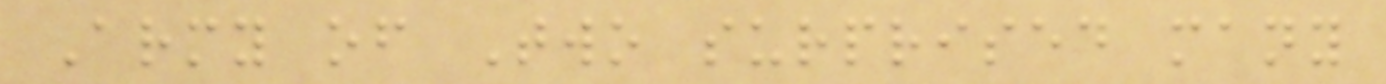Army of Two surprised many
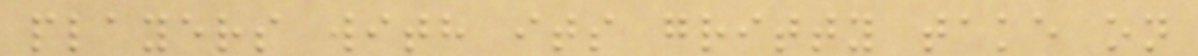players with its gritty take on
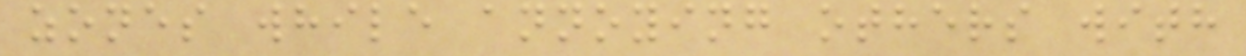zones while annoying others with
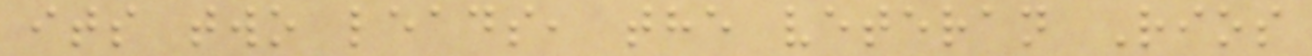its two leads, the veteran Rios
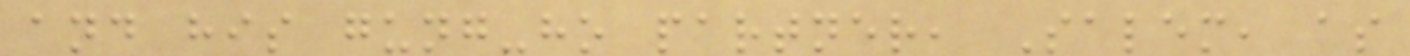and his gung-ho partner, Salem, as
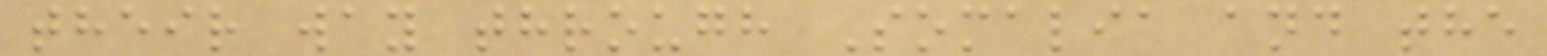their way through Somalia and the
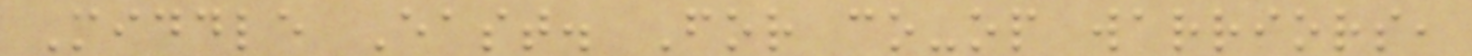Middle East. For co-op warriors,
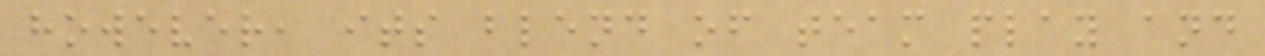however, its blend of team play and
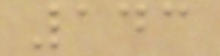143
